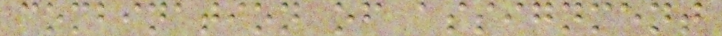combination of assignment
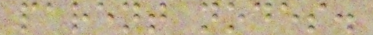parent nodes.
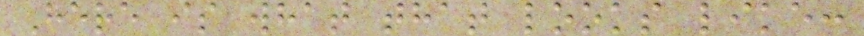Here is what that looks like:
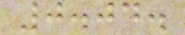0.04.
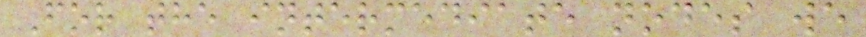For the intermediate nodes we
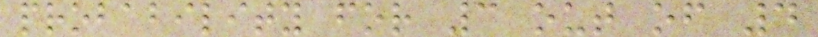probability for 3 out of 4
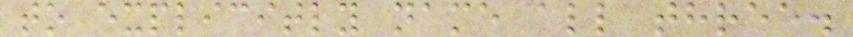to explicitly name all three.
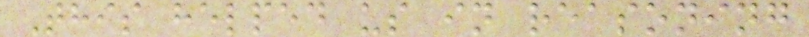This helped us in reasoning
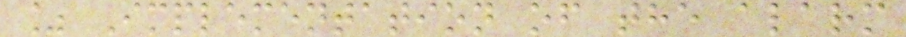% Implementation of the alarm
